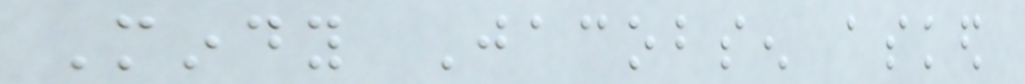Mindy Jacobsen asked
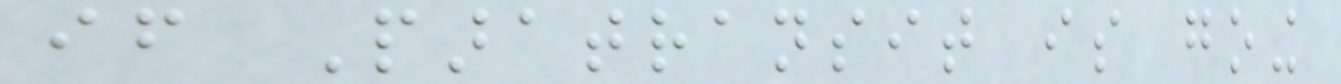if Paratransit is going
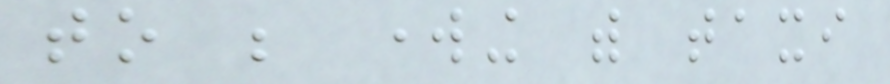to be working with taxi
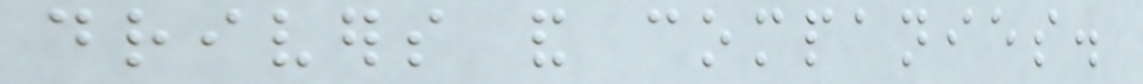drivers and companies.
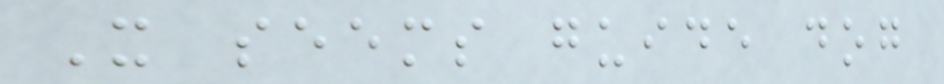It seems guide dog
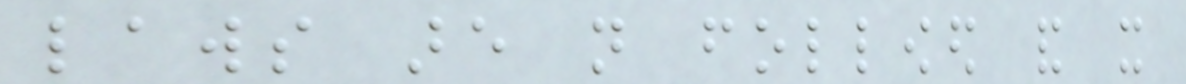laws are not followed and it
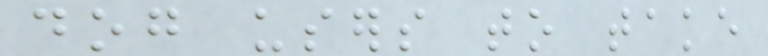dog users to take
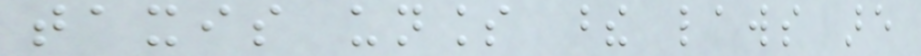taxis unless these laws are
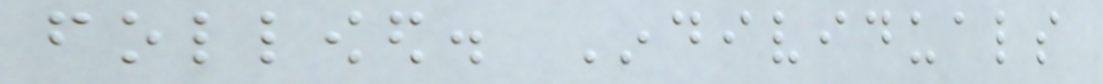followed. Individuals
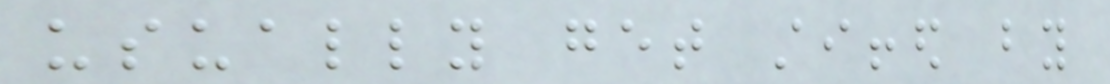usually get stiffed by
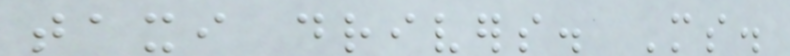taxi drivers. Ms.
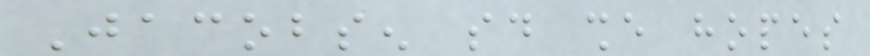Jacobsen said she hopes
